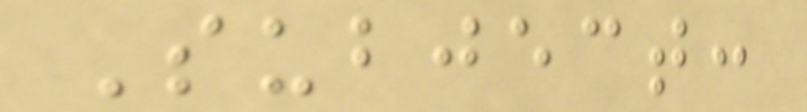Subject:
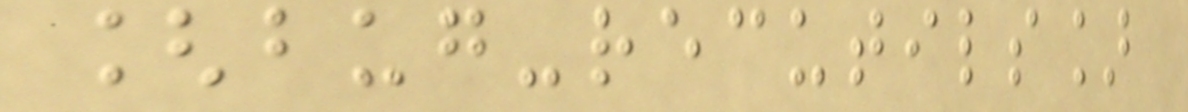[bug-recutils]
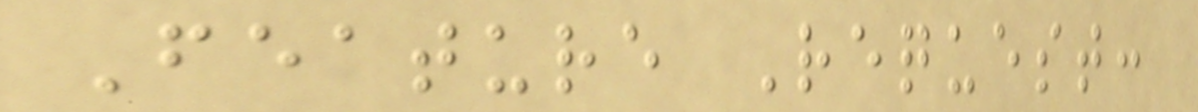Feature Request:
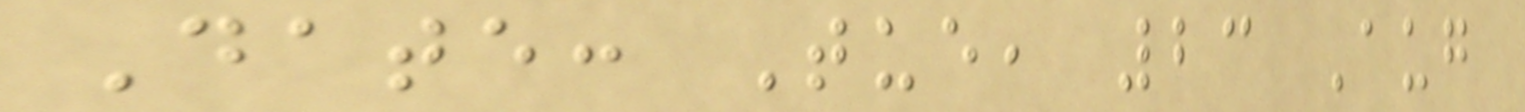Date: Tue, 23 Aug
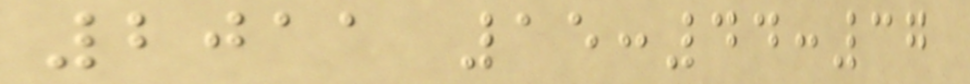2011 15:44:37
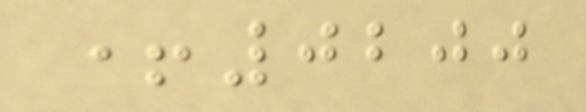+0200
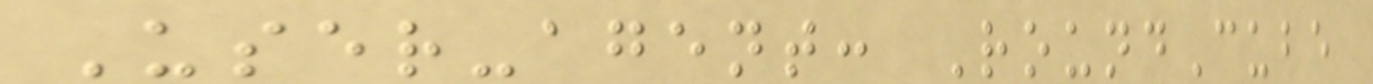User-agent: RoundCube
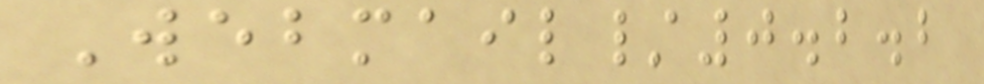Webmail/0.2.2
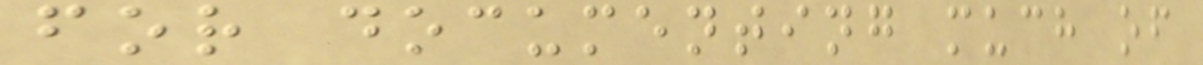for documenting much of
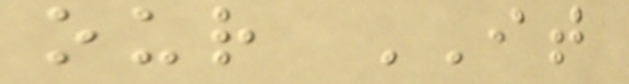our IT
